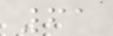61
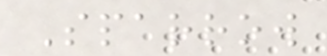Sparrow
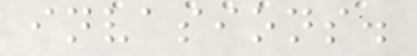invasions.
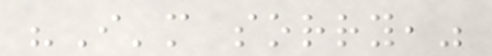"I'm sorry,"
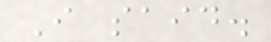I said.
